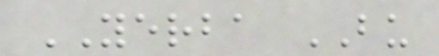YERBA BU
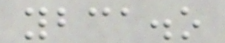ybca.o
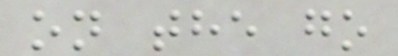on the go
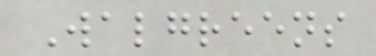Walgreens
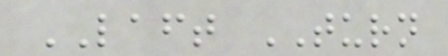LAFT TURN
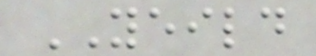YEILD
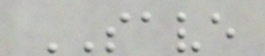SAVE
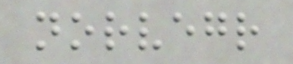norvegr
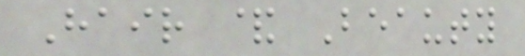Hair & Beauty
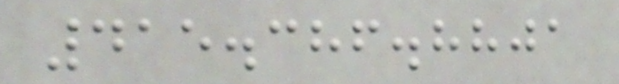415.386.8801
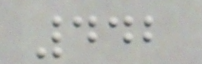442
